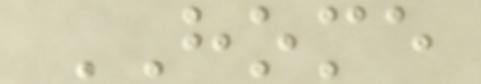HOME
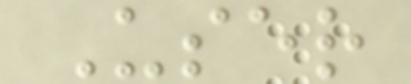User
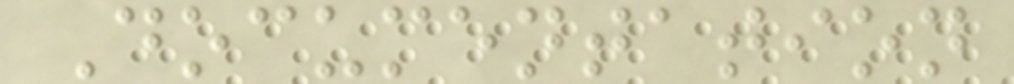Documentation
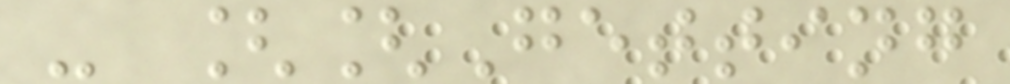- [[Getting
